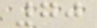70
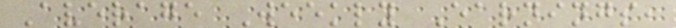Average Weekly Earnings,
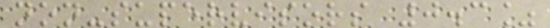non-supervisors 0.3%
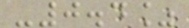-0.4%
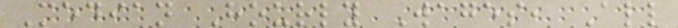Median Hourly Wages, All
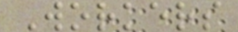Workers
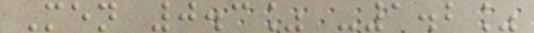Men 0.3% -1.2%
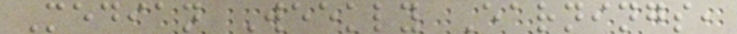Median Weekly Earnings,
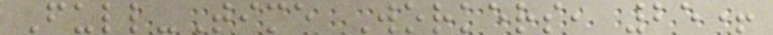Full-Time Workers, 25+
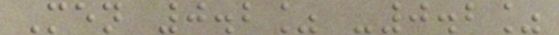Men 0.2% -0.2%
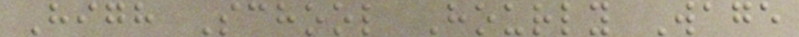High School Hourly Wage
